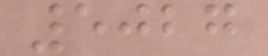5027
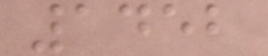1452
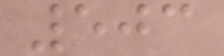503
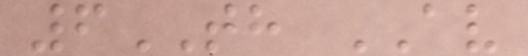6TH AV
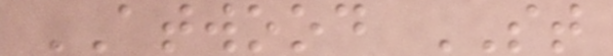ATWOOD ST
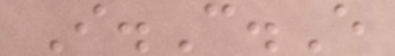I.C.E
